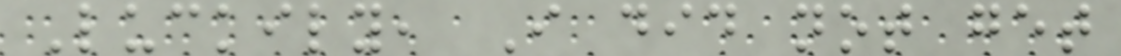Luckily, I did not get
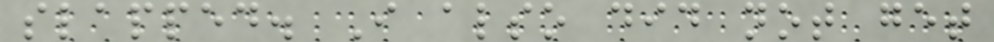slapped. I also did not get
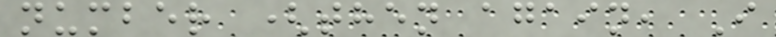number (then again, I
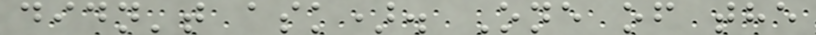didn't ask). One of the
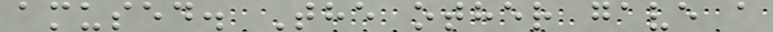amused. The other gave a
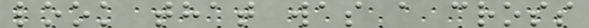look that was a cross
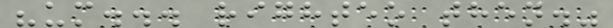"um... righteo then."
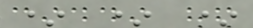* * *
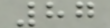87
